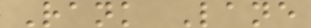Rank Lane
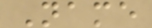Name
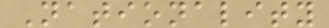Nationality
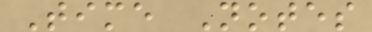Time Notes
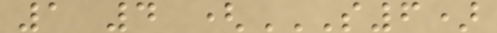1 4 (S6)
